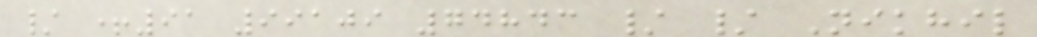/ +91 99109 74843 / / Nikhil
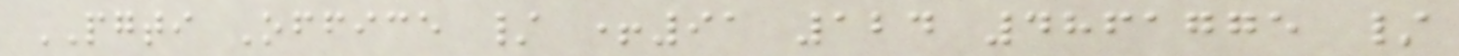PGTI Office / +91 124 4861775 /
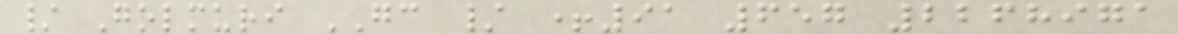/ Golmuri GC / +91 657 2268971
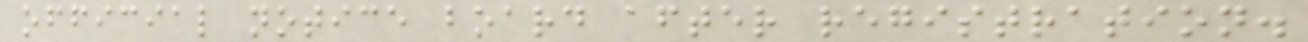official notice board after registration.
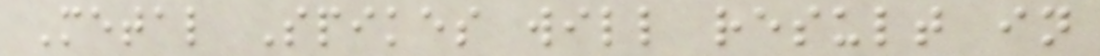Metal Spikes will result in
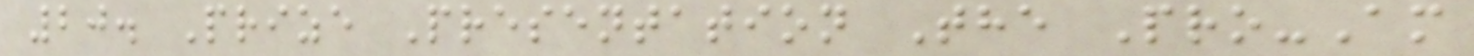20. Prize Presentation The Pro-Am
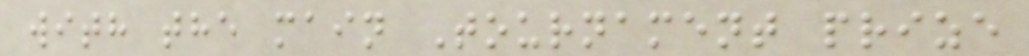with the main Tournament prize
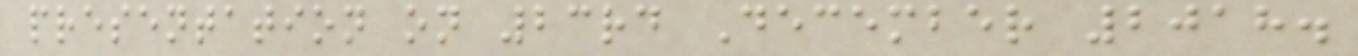presentation on 23rd December 2018.
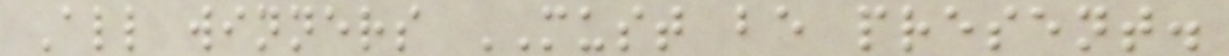All winners MUST be present.
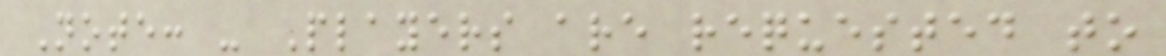Note: - Players are requested to
